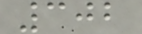302
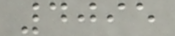4095
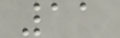11
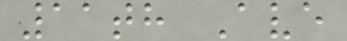11th Ave
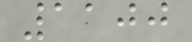1100
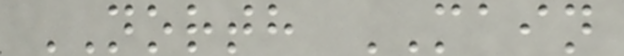NORTH MAIN
